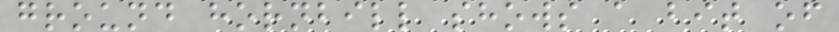ground hornbill shows a bit of
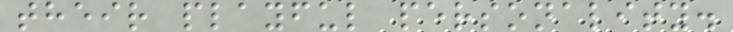their playful personality.
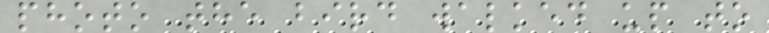photo the bird walked up to
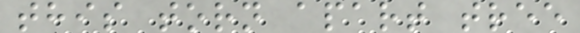this torn apart tree
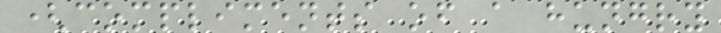(compliments of a hungry
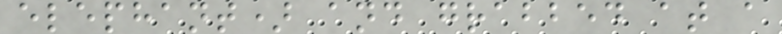elephant) and grabbed at a
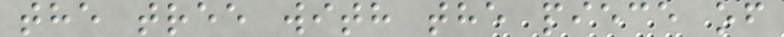the tree with the piece of
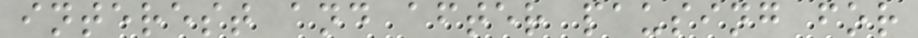interest and after pausing for
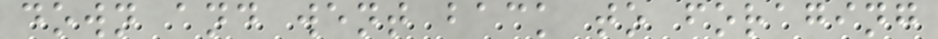down and went back to foraging
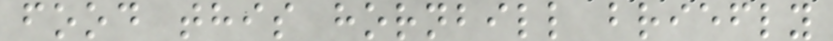food this hornbill briefly
